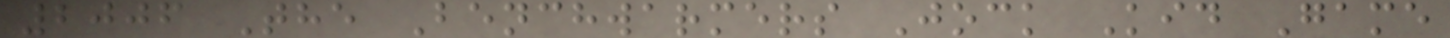2006 The Benchwarmers Jock Kid Game
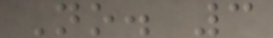No. 3
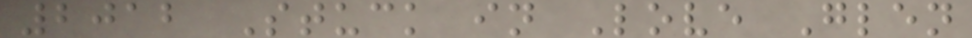2012 Stuck in Love Glen
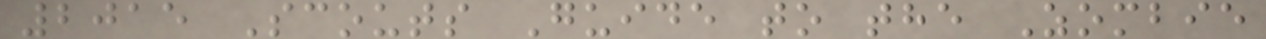2015 Scouts Guide to the Zombie
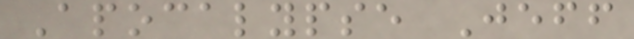Apocalypse Jeff
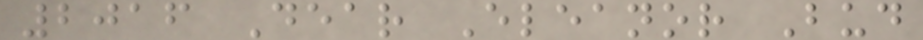2016 Dear Eleanor Bud
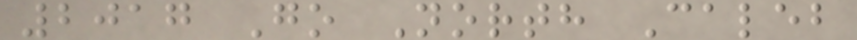2017 Go North Caleb
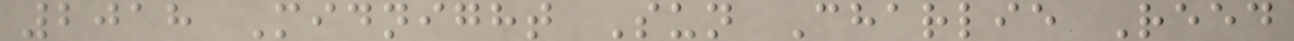2018 Midnight Sun Charlie Reed
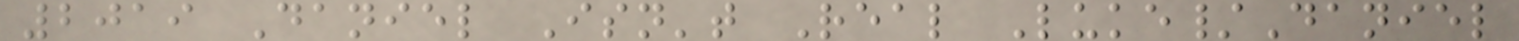2019 Daniel Isn't Real Luke/Daniel
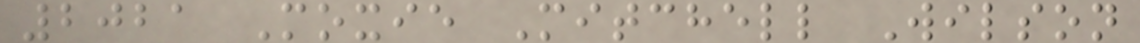2021 Moxie Mitchell Wilson
